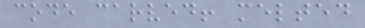code carved! melted
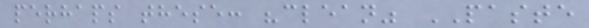perhaps these: "clean" PASTE
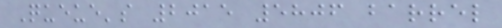Queue's 2015 5806 barrel
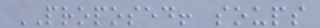PROPOSED! soups
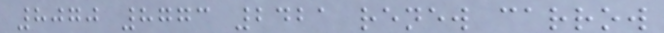8070 8773 2421 renew carrow
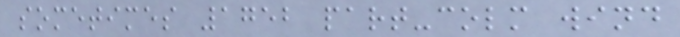sometimes 1752 part-colm wind
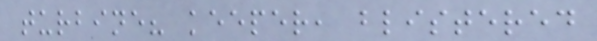turbine? keeper, blistered
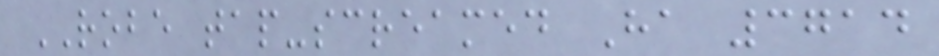ROBE tap-screamed Ha 3714
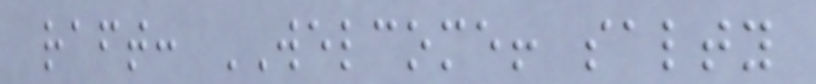raft: WELCOME! salty
